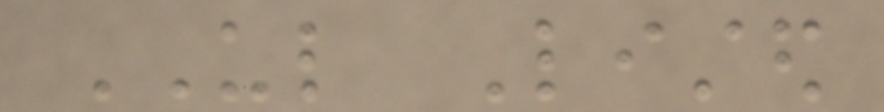UL Listed
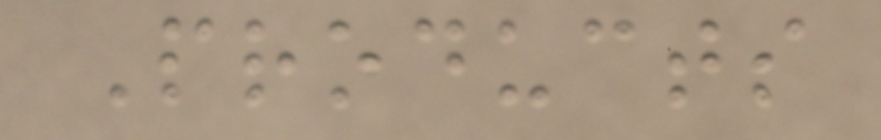Products
